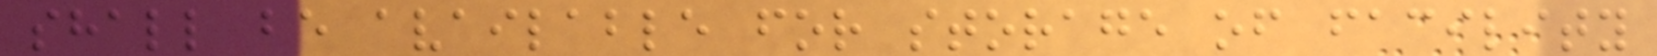shall be available for storage of facility
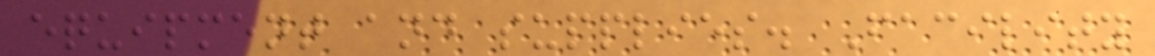equipment and supplies. Facility
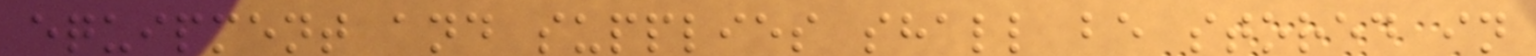equipment and supplies shall be stored in
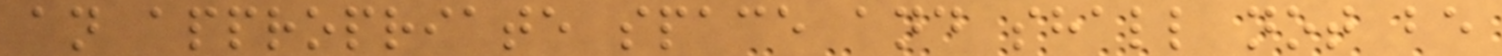an appropriate space and shall not be
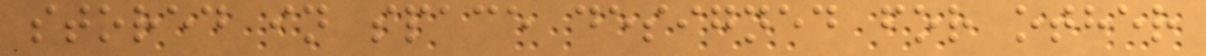stored in space designed for other
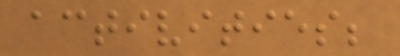activities;
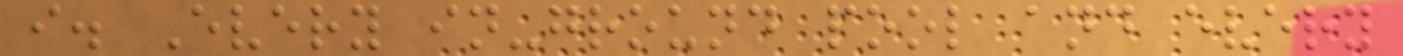i. Every in-ground pool and every
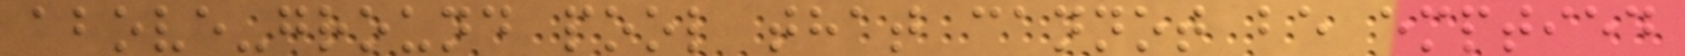above-ground pool that cannot be emptied
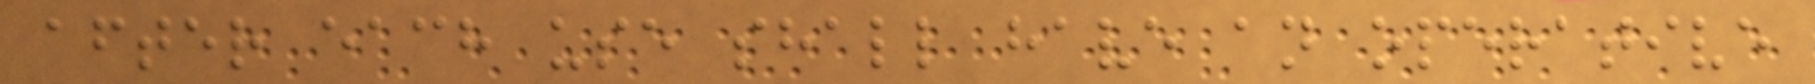after each use shall have an operative
